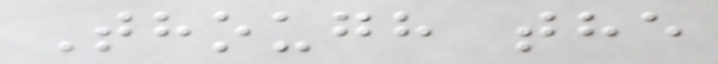Though the
